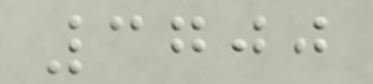3700
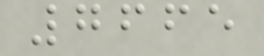7665
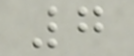7
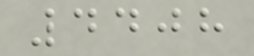4408
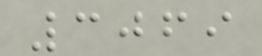3069
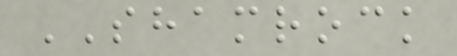SHAMROCK
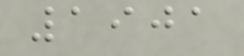1901
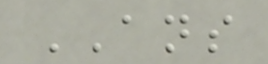ANS
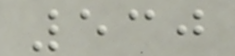530
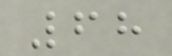68
